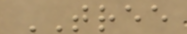TREE
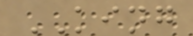KING
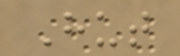Hut
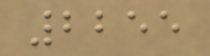2255
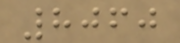8060
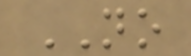NO
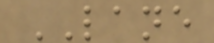LANE
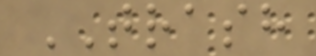TRASH
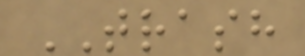TRASH
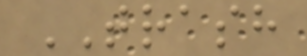TRASH
